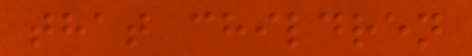that children
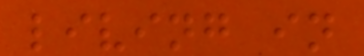living in
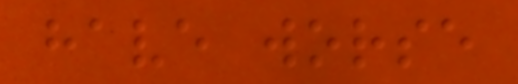have worse
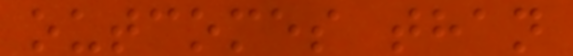outcomes than
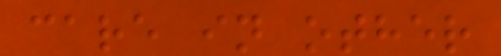care in other
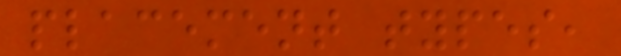placement types,
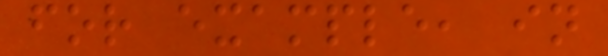for example, in
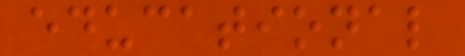educational
